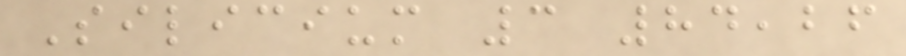Silicium 3 84,26
